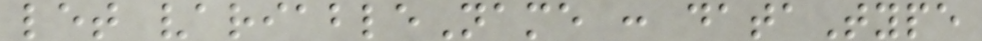let variableName : dataType
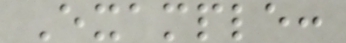Example:
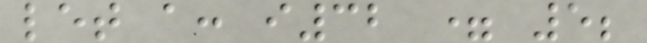let a: i32 = 5;
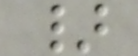}
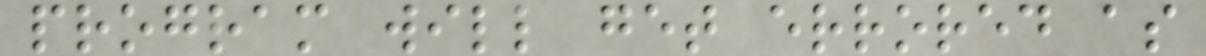program will get errored as
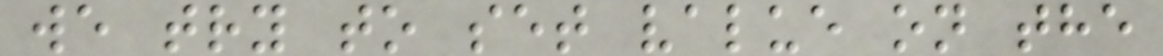we try to set value on the
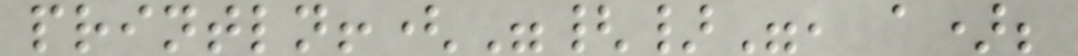println!("{}", a);
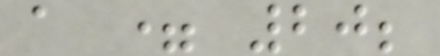a = 20;
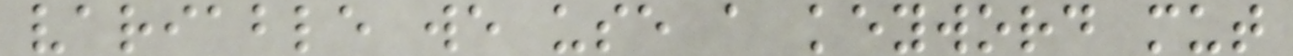variable we use a keyword mut
